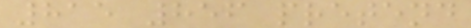815 856 pretend
